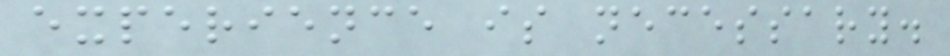experience is necessary.
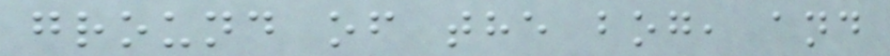ground of the bog, and
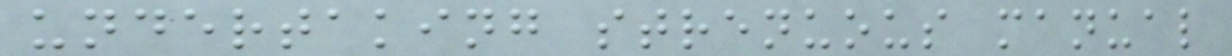undertaking strenuous manual
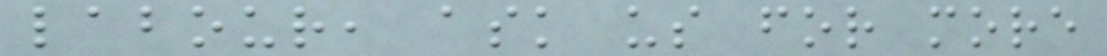labour, ask us for more
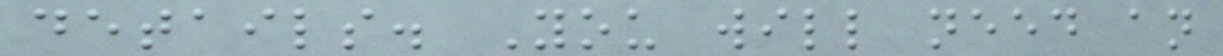details. You will need an
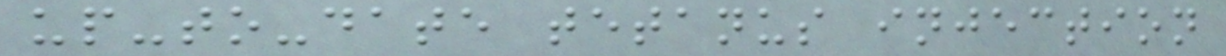up-to-date tetanus injection
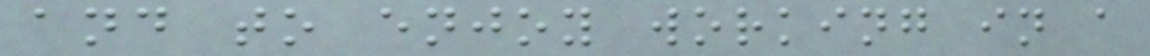and to enjoy working in a
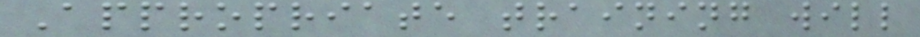Appropriate training will
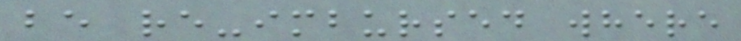be re-imbursed where
